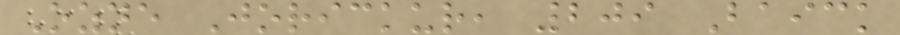Ozne Jorickur, 209 Baick
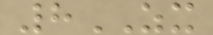8ZX
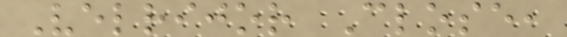Velrijor Close,
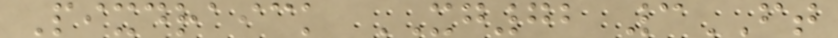Pixdraick XG72 3FT
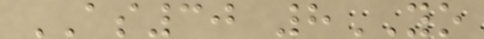AS30 8YO
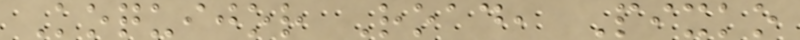Koquijor Road, Pixko
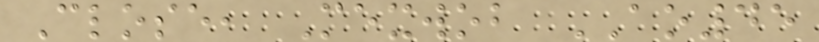Close, Mexwob AO45
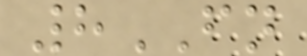8FN
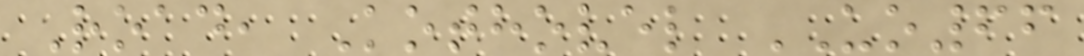Road, Kothovel UO66
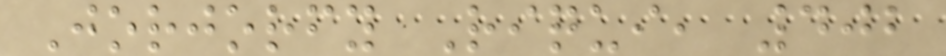Jorjorfy Riqui, 402
